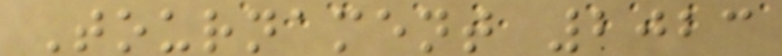Tournament 2023
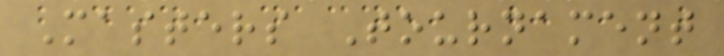Masters Tournament
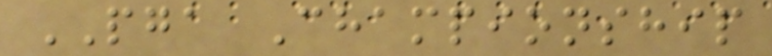PGA Championship
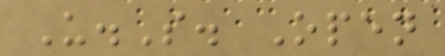U.S. Open
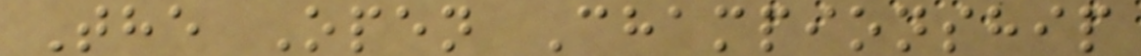The Open Championship
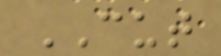CUT
